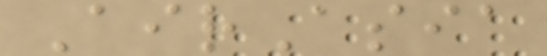AirAsia
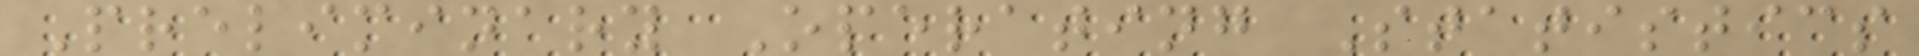Preliminary Operating Statistics
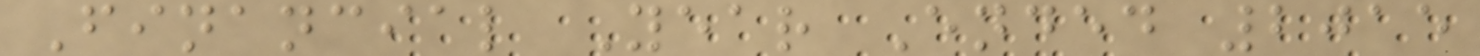Financial Year Ended 2015
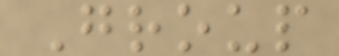Group
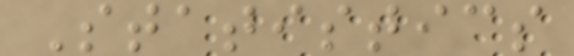Statistics
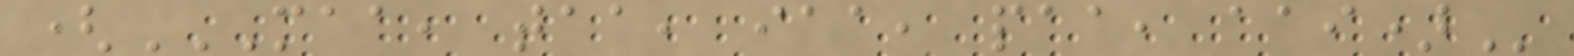(MAA, TAA, IAA, PAA, AAI)
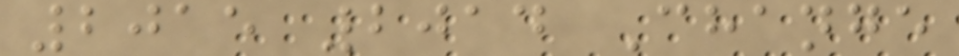2015 2014 Change
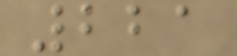221
